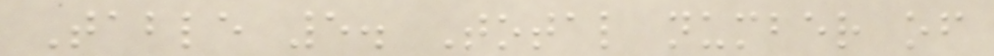Table 5. Total number of
